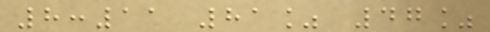8:11 81% 47%
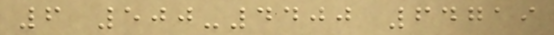6 500-4400 64719
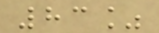83%
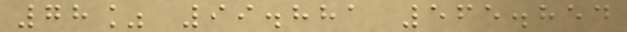78% 99.881 565.854
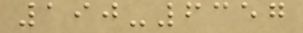190-6357
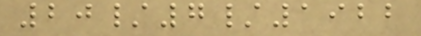20/7/1922
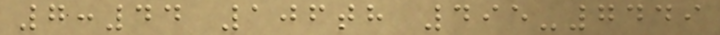7:44 106th 495-7449
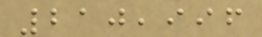210,996
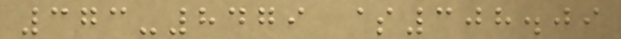373-8479 $308.09
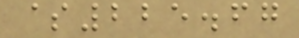$225.67
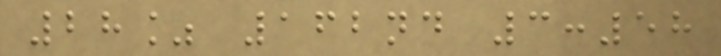28% 162nd 3:58
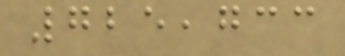725,733
